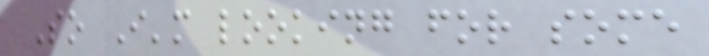So I'm looking for some
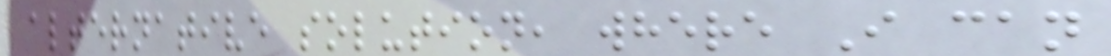alternative solution, where I can
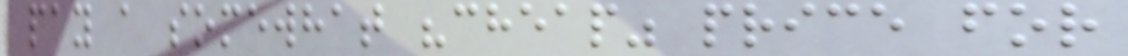pay a somewhat "cheap" price for
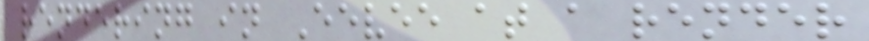rendering in Eevee at a render
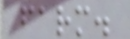farm.
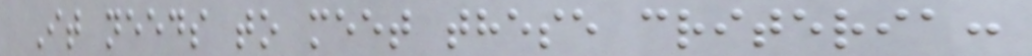It needs to meet these criteria:
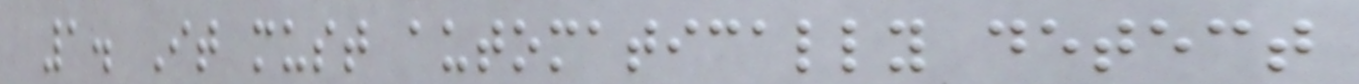1. It must automatically detect
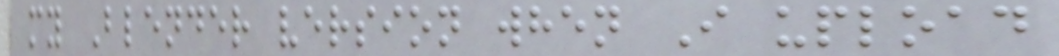my Blender version when I upload
